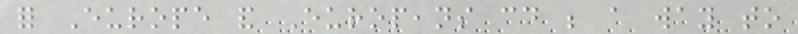for Europe and Europeans could be a way to
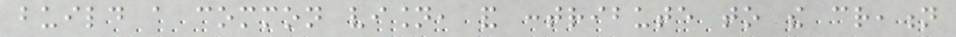build a common vision, and contribute to the creation
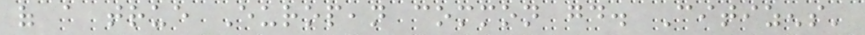of a true European common good. Citizens'
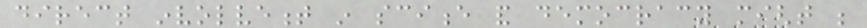direct involvement in science and democracy might be
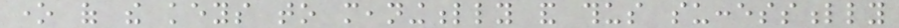one of the keys to meaningfully and thus successfully
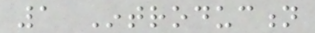1 Introduction
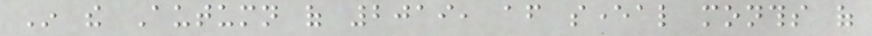In the Autumn of 2019, after several months of
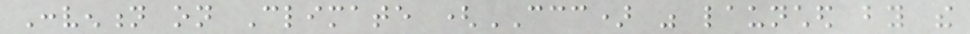Convention on Climate (CCC) was launched by the
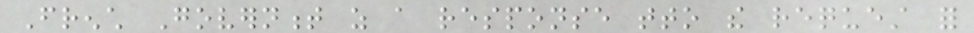French Government as a response tto the request for
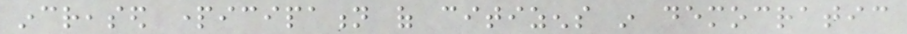increased participation of citizens in democratic
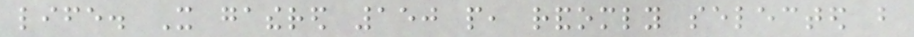life. It gathered 150 people, randomly selected but
